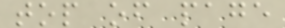top of page
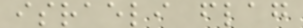israeli flag
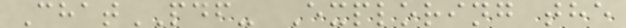ChatPDF- Exploring the
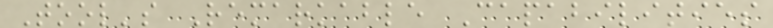Tool's Remarkable Capabilities
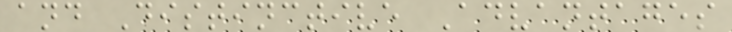and Distinctive Advantages
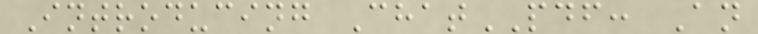Introducing ChatPDF: An
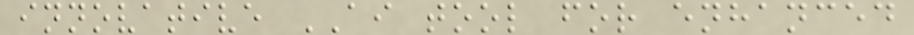innovative AI tool for enhanced
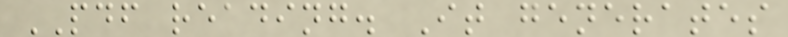PDF reading. It generates
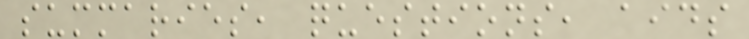summaries, questions, aids
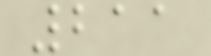211
